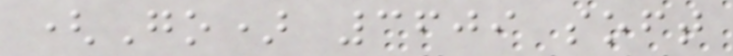(Go) 3609 soft
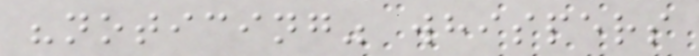"noticing" whispers
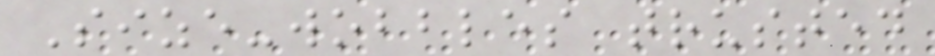Size-wobbles trusted
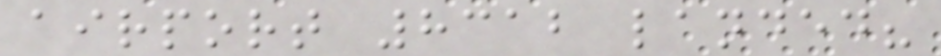airport 8312 landed?
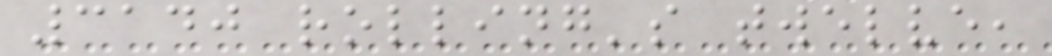3140 rolling's twelve,
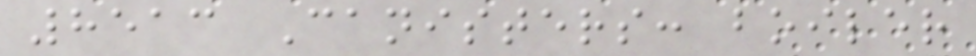8513 Canisters: boiler
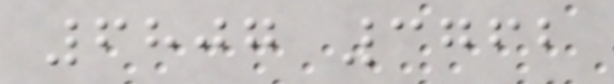6807 3762
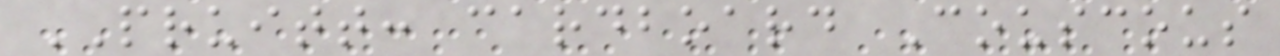PRUITT: cardboard Couscous
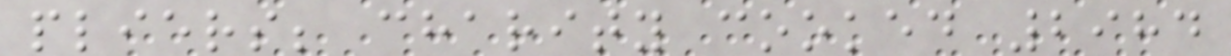pliers; charity cooked 2984
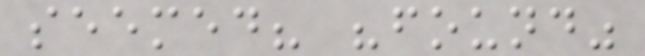seemed? "found"
